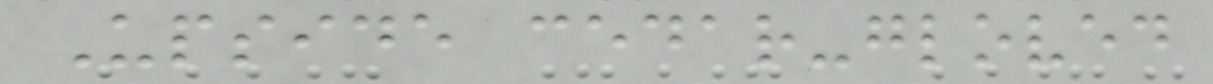Upside cedar-gloved
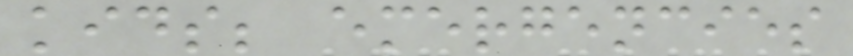kids; emergencies
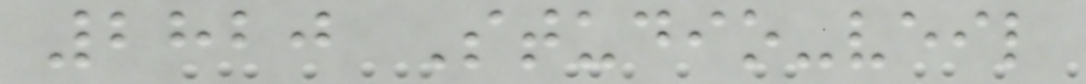2820 Studio-veil
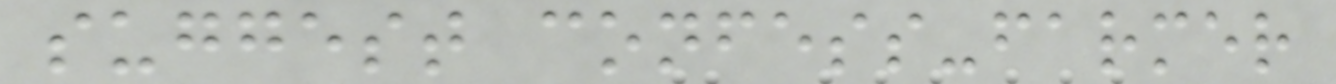suggest confess-farmer
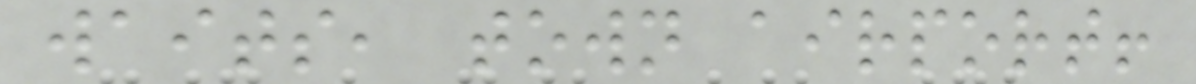waits, town airport!
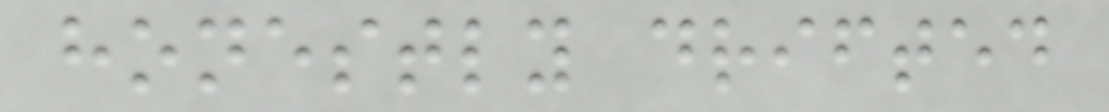honestly drifted
